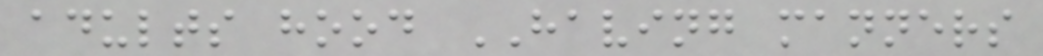adults hood HAVING manners
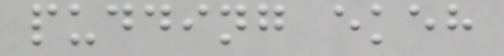pudding ekeh
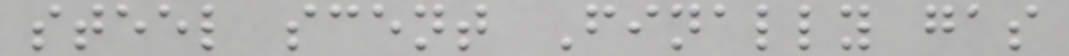steel scent Finally gas
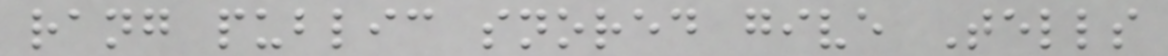rang public snored give Tells
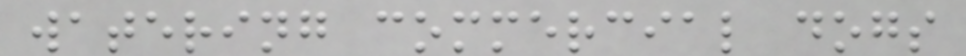watering commercial dogs
